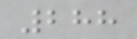288
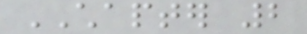CHAPTER 2
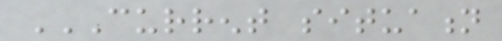CURRENT SITUATION
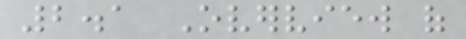2.1 Overview of
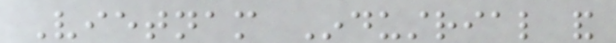Vietnam Industrial and
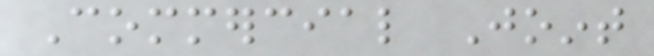Commercial Joint
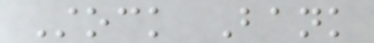Stock Bank
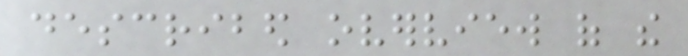described overview of the
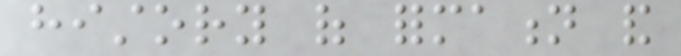history of formation and
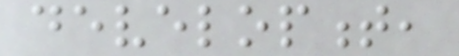development,
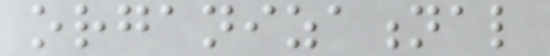organizational
